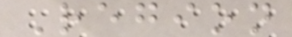Region
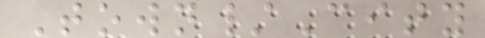Town/City
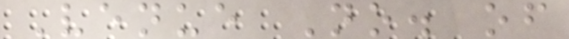Venue No. of
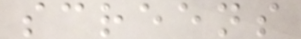screens
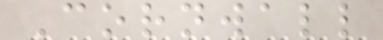Cornwall
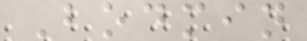Bodmin
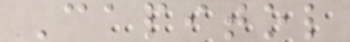Capitol
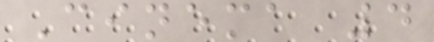Cinema 4
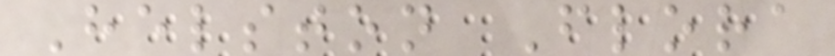Helston Flora
